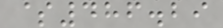$486.29
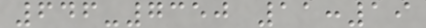646-7350 11:19
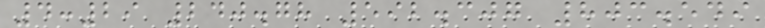4:29 240.78 592.307 803.549
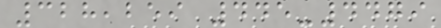328,259 445-4479
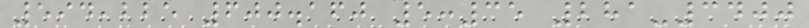594,225 600.160 5:35 281-3400
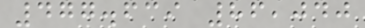477.639 86,040
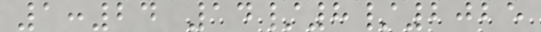1:24 14/8/2025
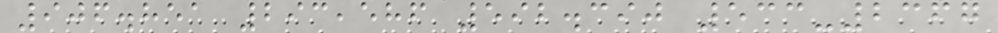906.851 293,586 592.390 533-2367
